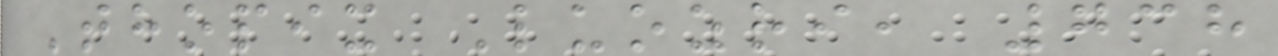Thopix Luozri, 738
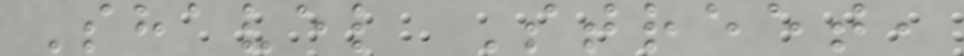Shavel Street,
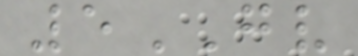5GV
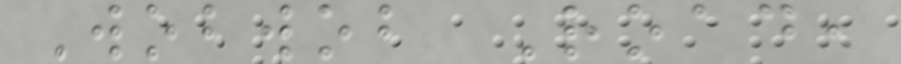Wobwob Road,
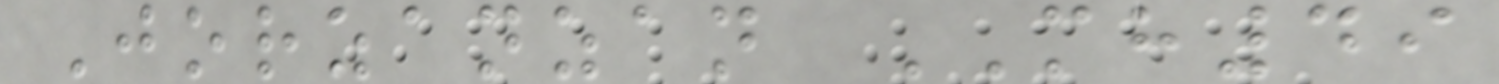Jorzanzan MH49
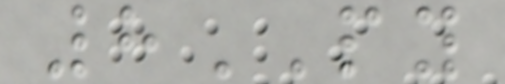8PY
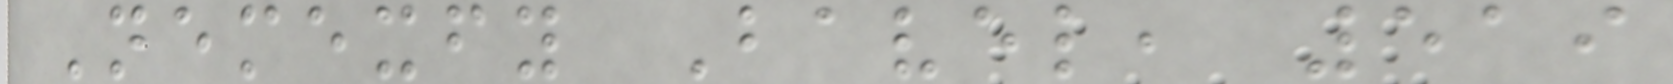Nemexfy Bavel, 519
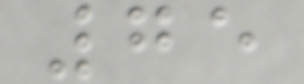75
